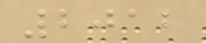2012
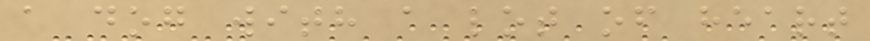a dog with a lot of heart
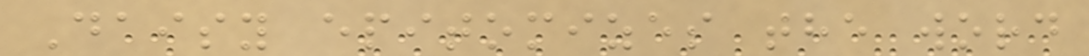Daisy epitomizes the word
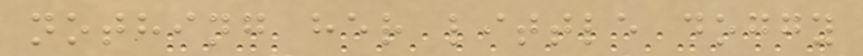nothing her little doggy
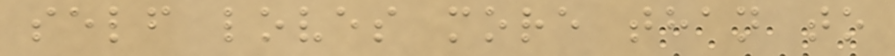self loves more than to
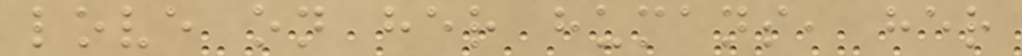love on her humans, her
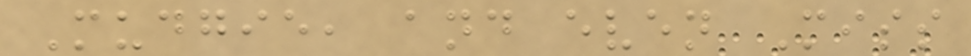Mudgie, and even Miss
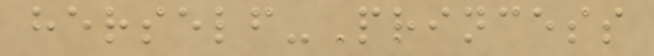herself-Princess
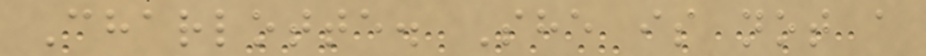Charlotte. She is not a
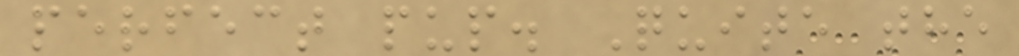perfect pup. Quite the
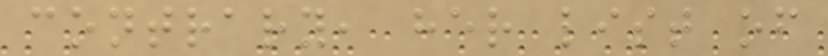contrary, her list of
